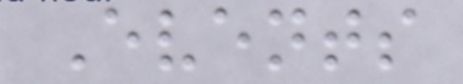Events
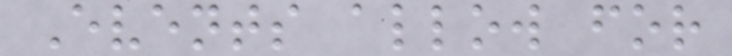Events allow for
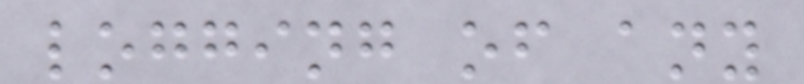logging of any
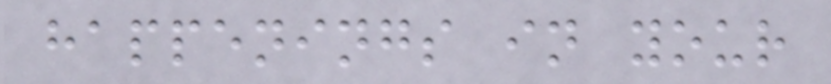happenings in your
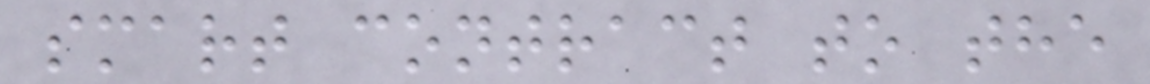smart contract to the
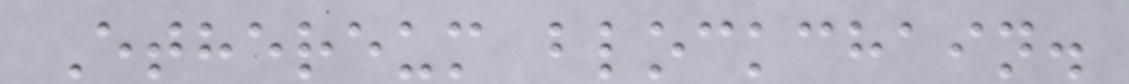Ethereum blockchain.
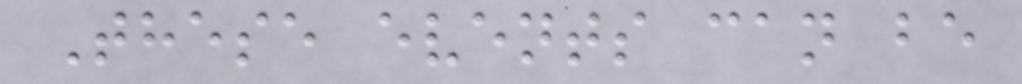These events can be
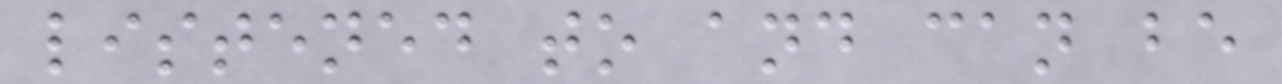listened to and can be
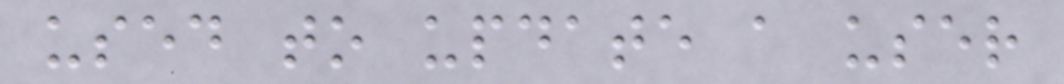used to update a user
